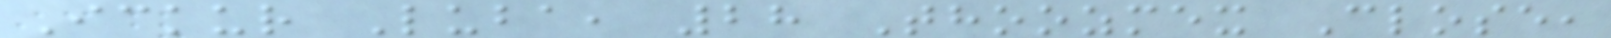Ickur Luba, 28 Thoozmex Close,
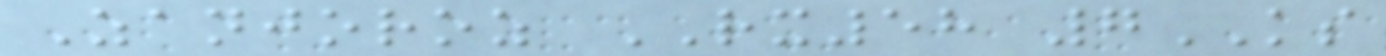Zanjoroz RX58 7KS
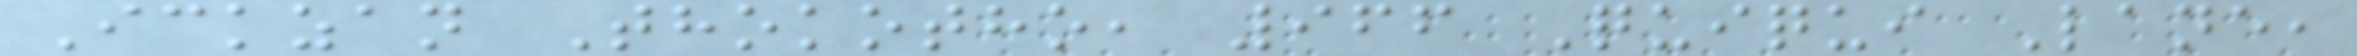Ickzan Thokotho, 966 Quiqui Lane,
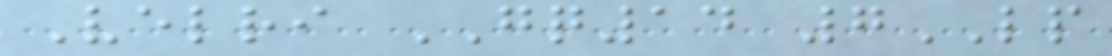Velri GQ14 7LP
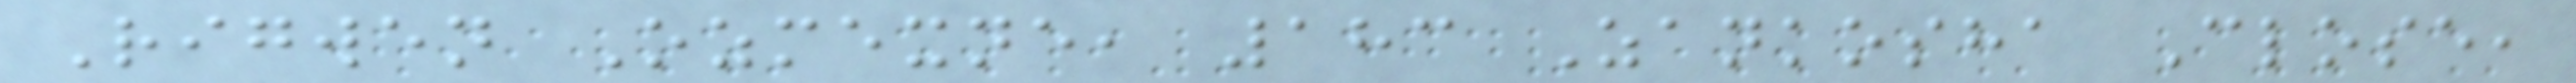Rigwen Ozmexne, 183 Zankosha Close,
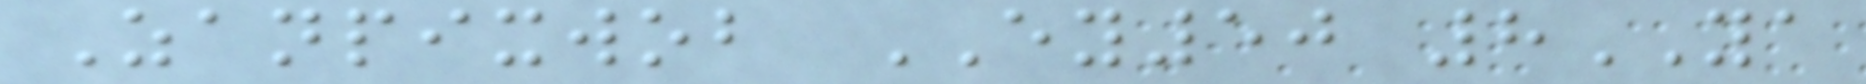Zanpixwob EY50 8YA
